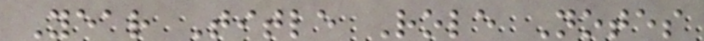Year Title Role Notes
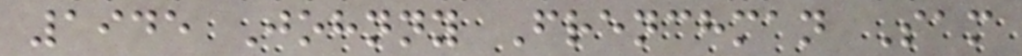1945 Johnny Frenchman Sam
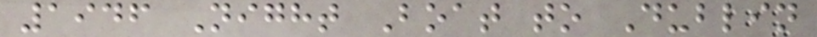1946 Night Boat to Dublin
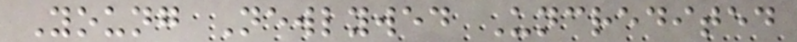Young Newlywed Uncredited
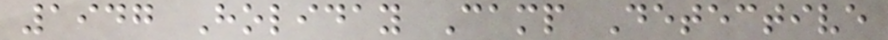1947 Holiday Camp Detective
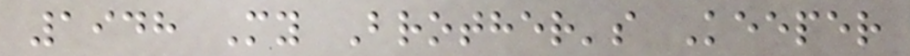1948 My Brother's Keeper
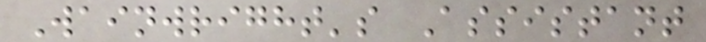Wainwright's Assistant
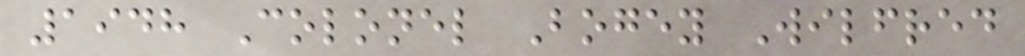1948 Colonel Bogey Wilfred
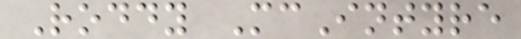Roddy McIntyre
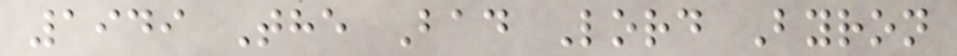1949 The Bad Lord Byron
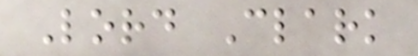Lord Clark
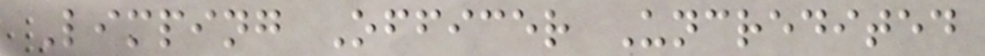Limping Officer Uncredited
